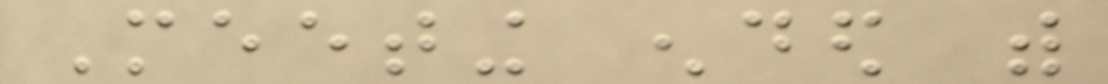Meeting ended with
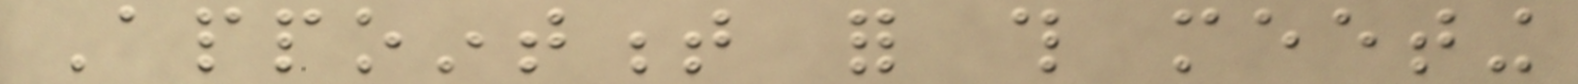Appointment for this meeting
